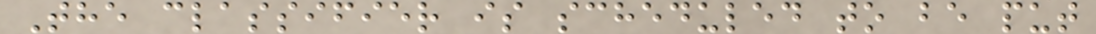The classifier is scheduled to be put
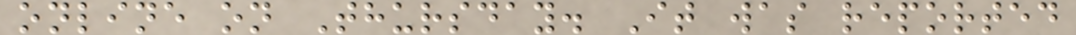online on Thursday. It was reported
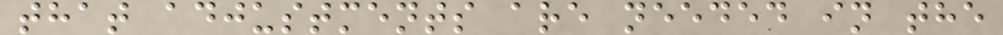that adjustments are needed in the
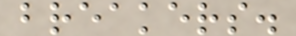breakers.
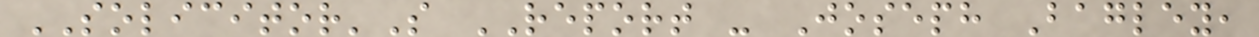SOLICITOR'S REPORT - Joseph Bagley,
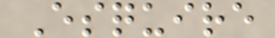Esquire
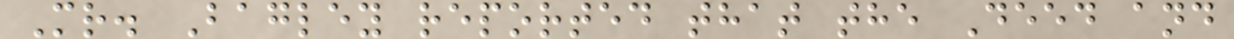Mr. Bagley reported that the Deed and
